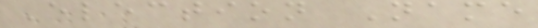Election Name
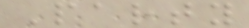Party
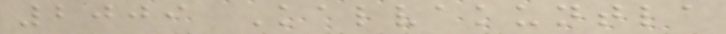2009 Kalvakuntla
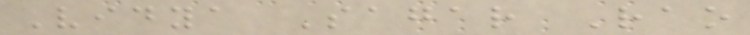Vidya Sagar Rao
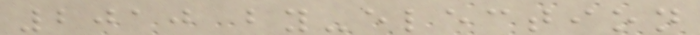2010 by-election
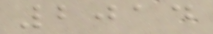2014
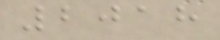2018
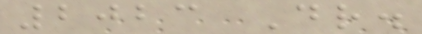2023 Dr.
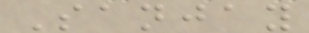Sanjay
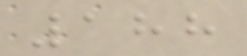188
